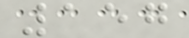157
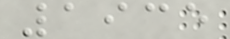1935
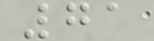71
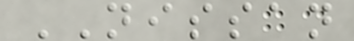NISSAN
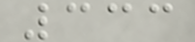333
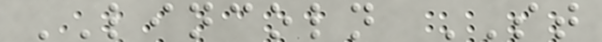LINCOLN ST
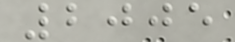2005
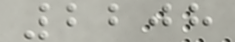2208
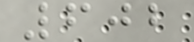602
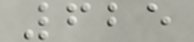625
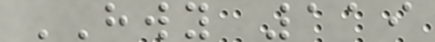HWY 119
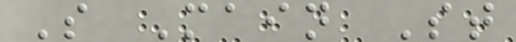S Main St
